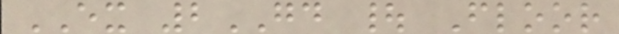EX 2GD | Floor
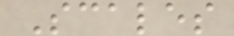Scales
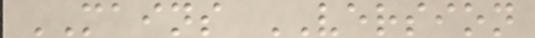MAINS VERSION
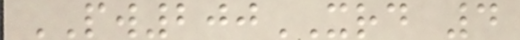PW200XRD 4
